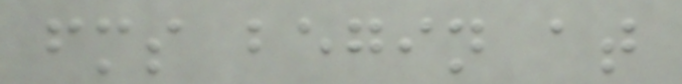fms begin at
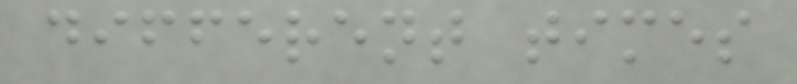different times
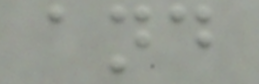and
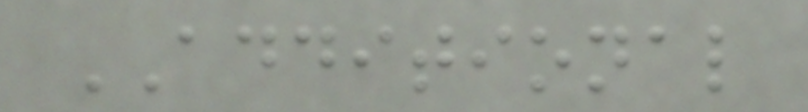ADDITIONAL
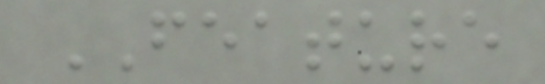FEATURE
